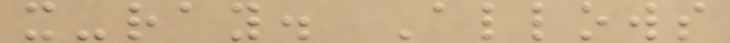x-ray. Allows
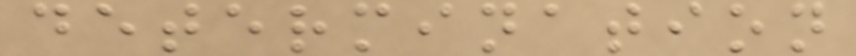determination
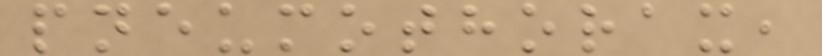pneumothorax,
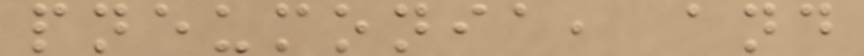pneumonia, and
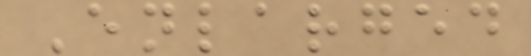Enlarged
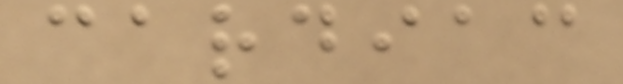cardiac
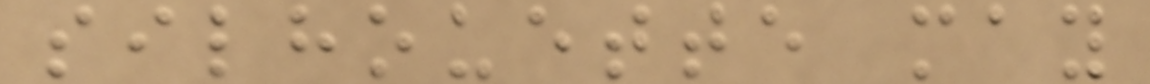silhouette may
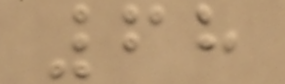68
